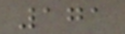171
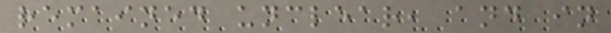remained unclear, and in
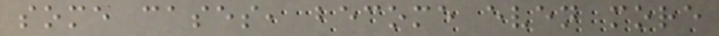some cases, become even more
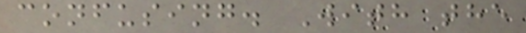confusing. With the
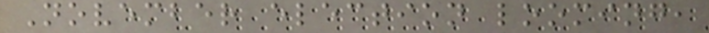November election looming,
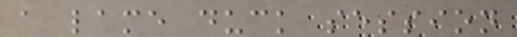a lame duck session
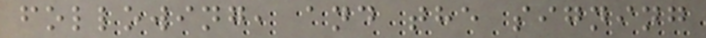following, and the signing
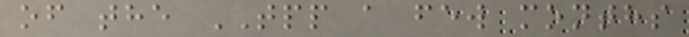of the TPP a few months
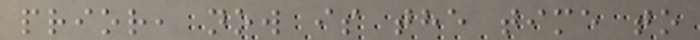prior, now is the time to
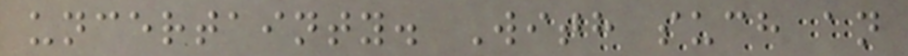uncertainty. With such an
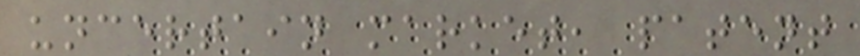uncertain market, patent
